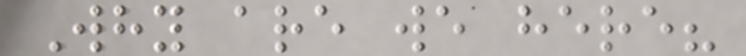Why are we here?
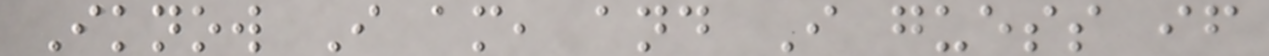Iknow I am, and I guess if
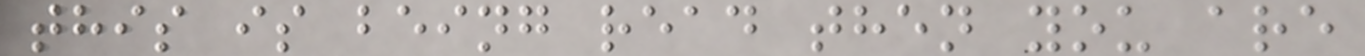this is being read then you are
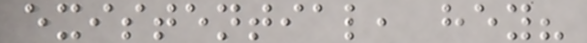existential, hey?
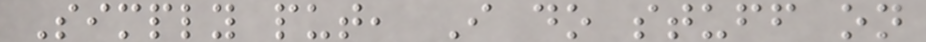Simply put, I do stuff on
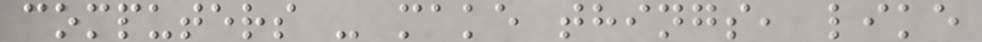computers - make things, like
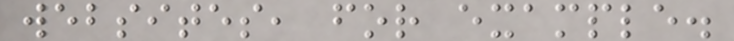websites, for example.
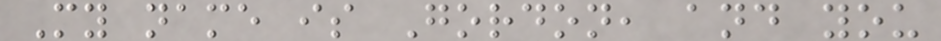My name is Gordon, and you
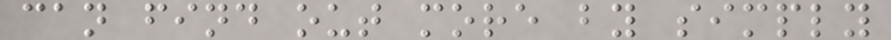can find out more by simply
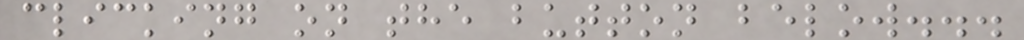clicking on the button below...
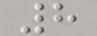8
